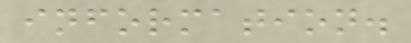information.
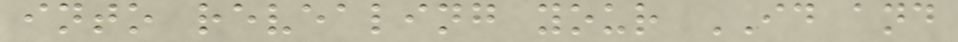into revealing your ID and
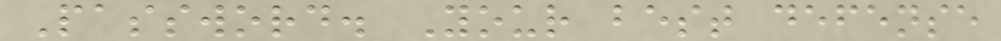Password. Your best defense
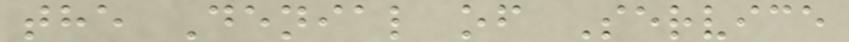the Denial of Service
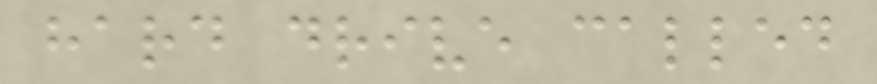hard drive called
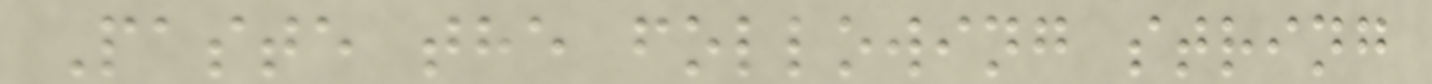Paste the following string
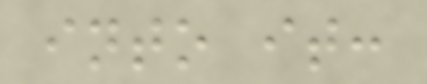into it:
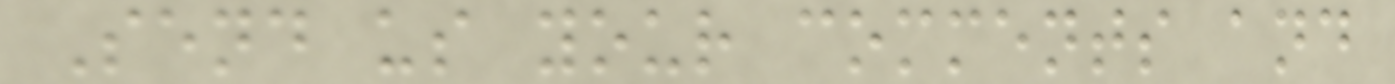Send us your comments and
